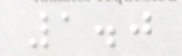1.0
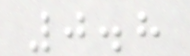0.8
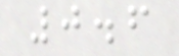0.6
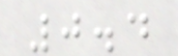0.4
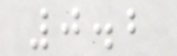0.2
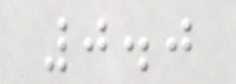0.0
